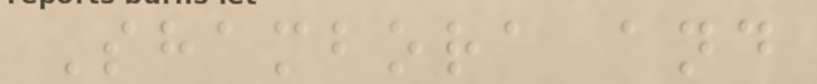Shambora and
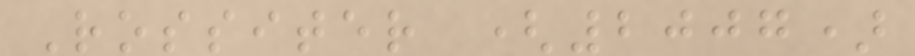Rossiter (2007)
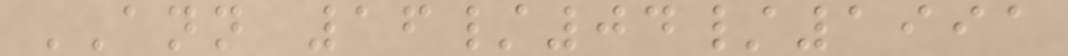ANN 16/04/1991
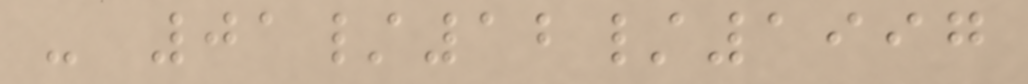- 01/12/1997
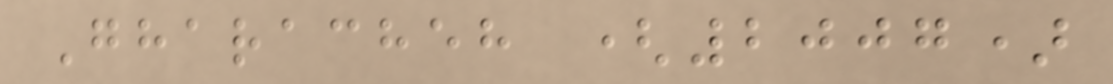Gharacheh (2007)
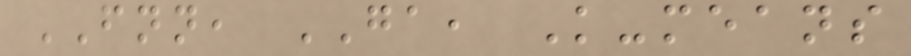FNN, GA, K-means
